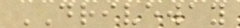DRIVEWAY
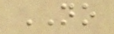NO
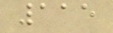115
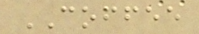COFFEE
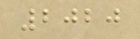2020
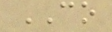CO
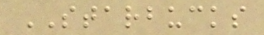STARBUCKS
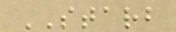STARB
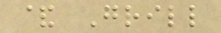& Grill
